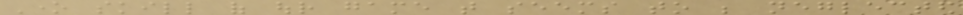One skill of our game that seems to be neglected
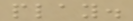play.
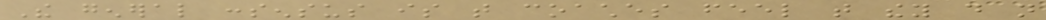The general consensus is that coaches feel that they do not
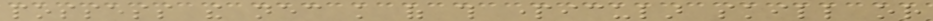possess the necessary knowledge of this particular skill or
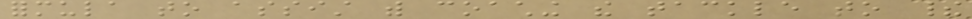formula to assist with coaching the tackle to their
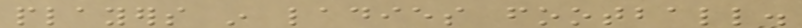players in ladies football.
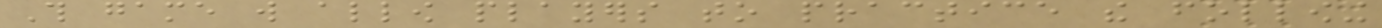This game will allow players to practice the following
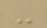-
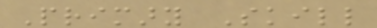Primary Skill
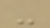-
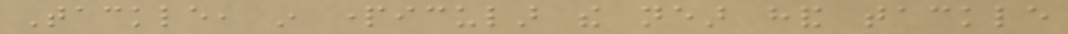Tackle, in particular the near hand tackle
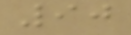90
